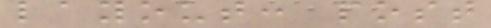layout: post
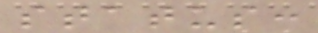status:
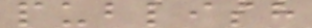publish
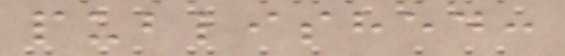published:
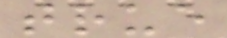true
